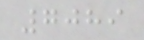7089
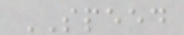SPEED
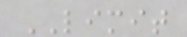LIMIT
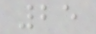25
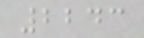2243
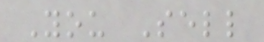You Sell
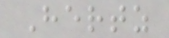Hertz
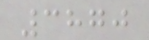3870
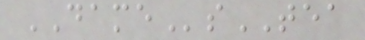DAMEsTEA
